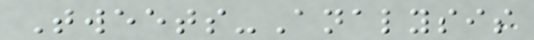Tweets-Analysis
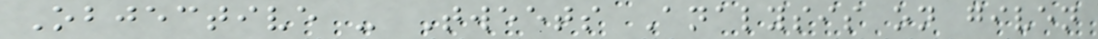Objective - Tweets Analysis on given
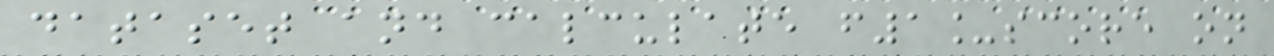dataset and calculate f1_score on
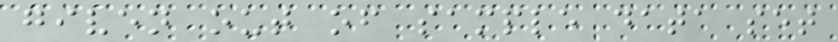given out of sample data set
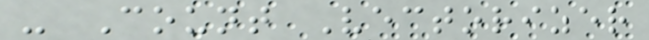- Count Vectorizer
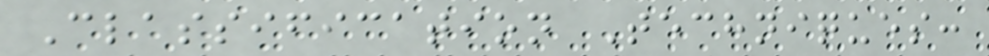Classification Techniques:
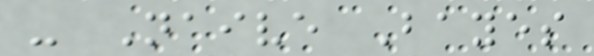- Naive Bayes
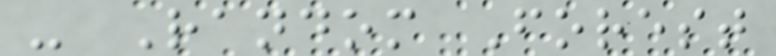- Random Forest
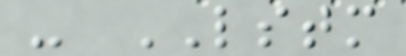- LSTM
